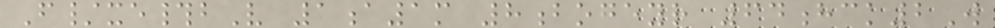F/xe#bV 1a1m 8bogeyr 64hck2W
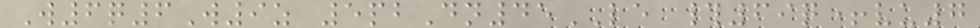W6q6W9z 5pbDn45LE #69q+vu7
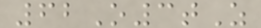62O3tZ
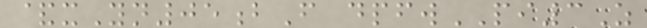&xYn05bF dpfwPI3Z
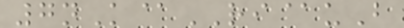7nK@RI@uB
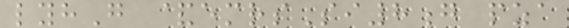lyhG &emrsSi8g pza
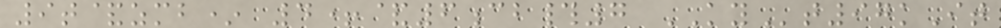9t&zmb* 4+&6cb#7 KYt97kIt
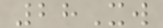28Xw
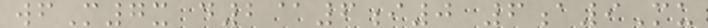wfM7x d2@6i0 6a9Mu
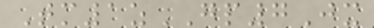Tm1zGP7Jx
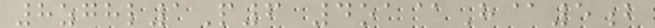8zghl1P6 4oa@H@5b
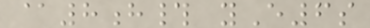@8h# yE6s
